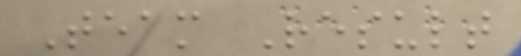Team Result
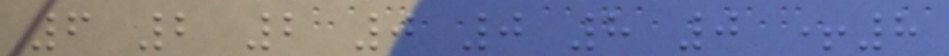6 2 2 0 0 8 0 +8
